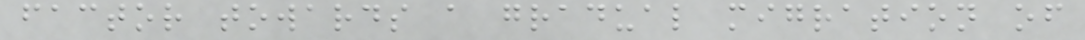factor towards a gradual migration of
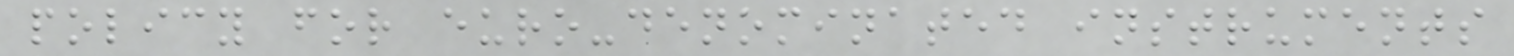policy for euro-denominated instruments
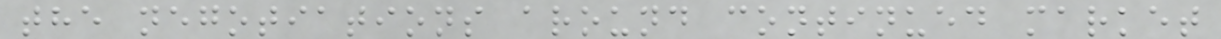the negotiations around continued market
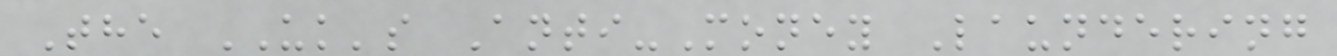The UK's Anti-Money Laundering
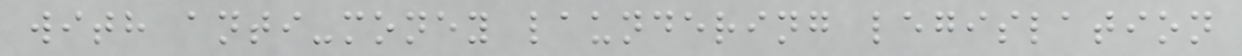with anti-money laundering legislation
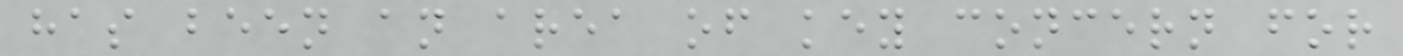has been an area of key concern for
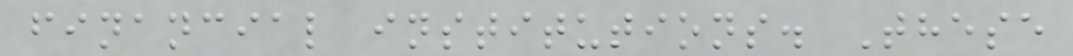financial institutions. These
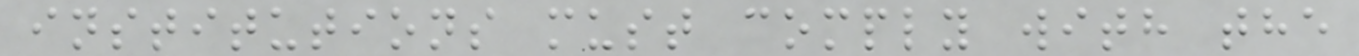institutions must comply with the
